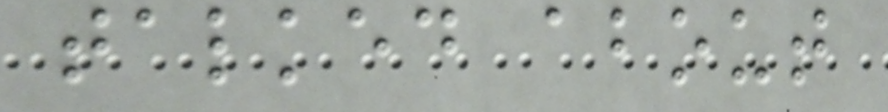talked about
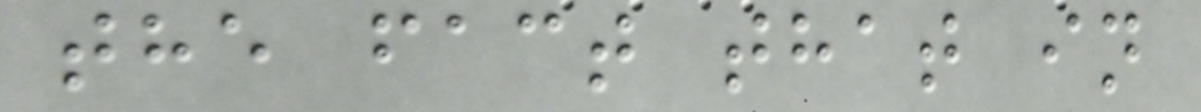the fact that in
